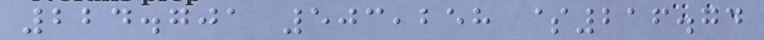224.701 503,258 $216.74
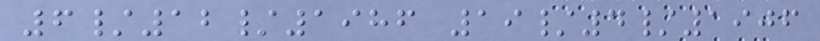6/12/1986 19/4/1906
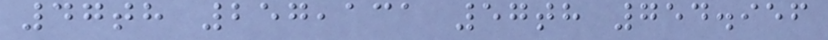47th 257,131 57th 754.956
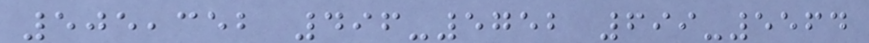505,352 496-5752 699-5564
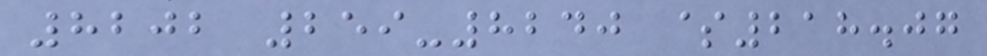8202 259-8240 $218.07
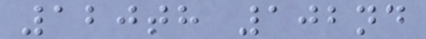120th 102nd
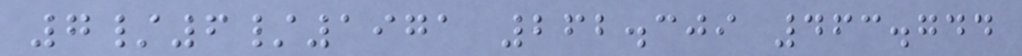7/6/1971 262.309 463.744
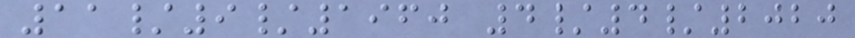11/9/1960 4/4/2020
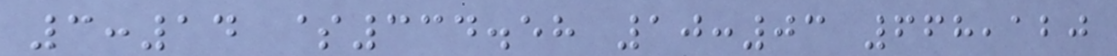3:14 $334.58 10:03 668,120
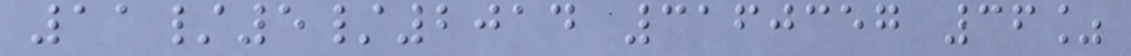11/5/2014 3160357 36%
